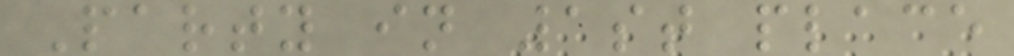Party in 1st place
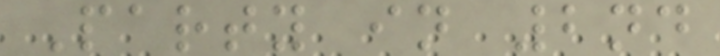Party in 2nd
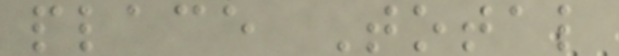place Total
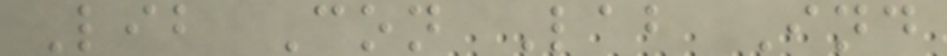Lib Con Lab Ind
